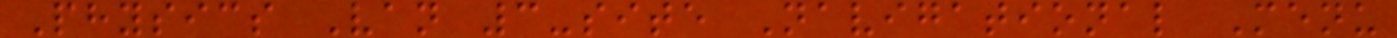Physics Van 3-site Navigational Menu
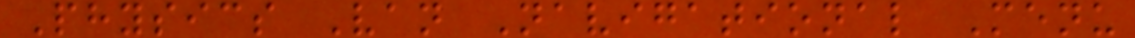Physics Van Navigational Menu
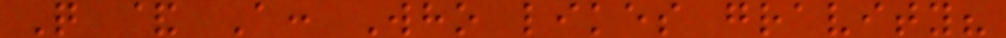Q & A: Who likes gravity?
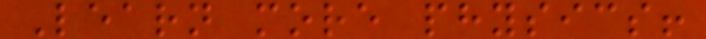Learn more physics!
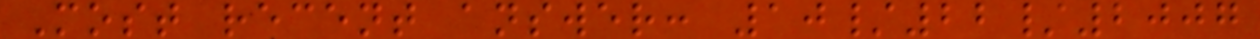Most recent answer: 10/22/2007
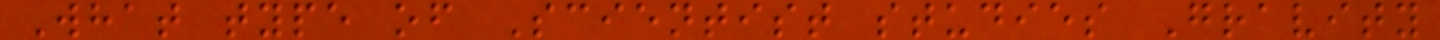What type of Scientist studies Gravity
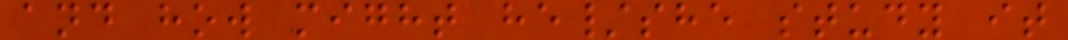and how might he/she study it
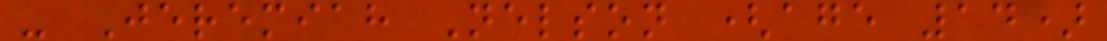- Jeremiah Nelson (age 14)
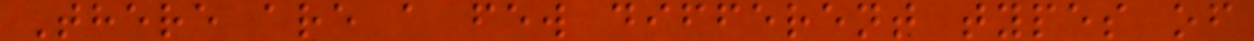There are a few different types of
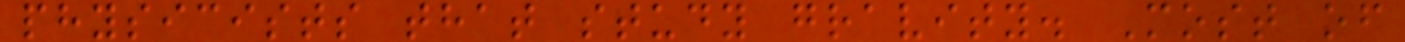physicists that study gravity. Most of
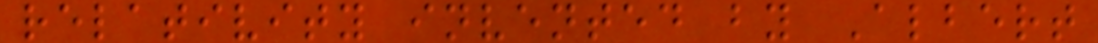relativity invented by Albert
